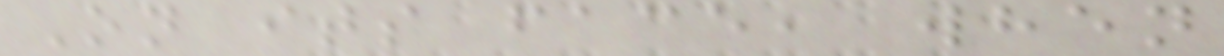On its face, when
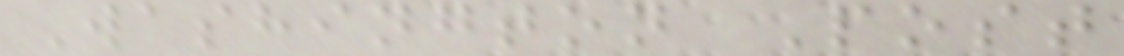Washington Post
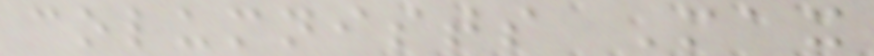columnists Max
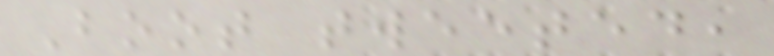Boot tweeted,
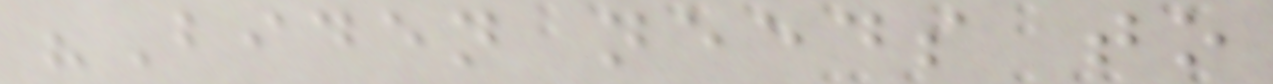"Biden needs to
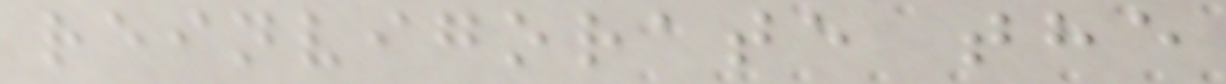reinvigorate the
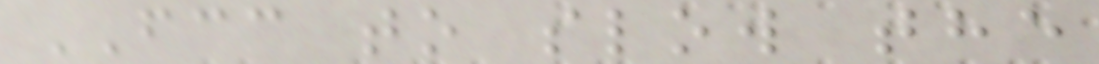FCC to slow the
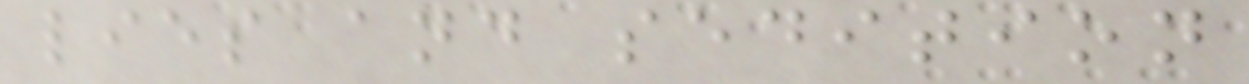lies and sedition
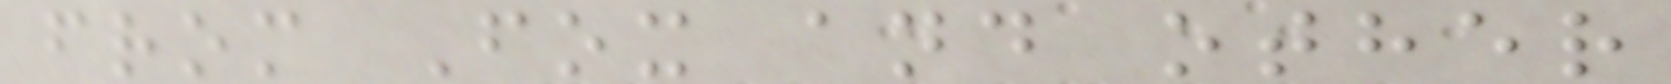from Fox and other
